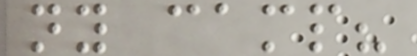ny camp?
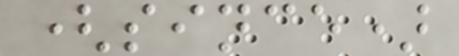(since)
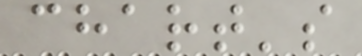chart's
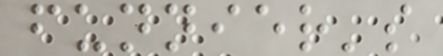funnier's
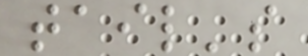tail's
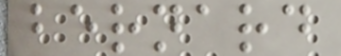bernard
